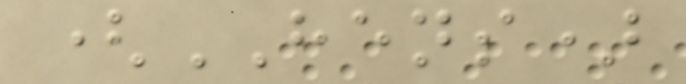(HENS)
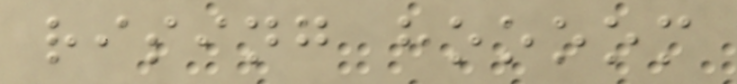rising hoooom
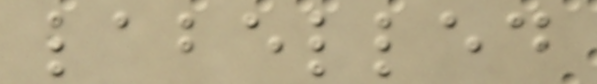labelled
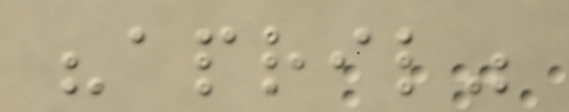"april"
